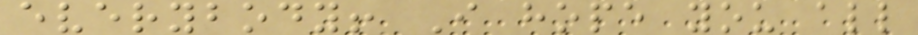everybody! I hope you all
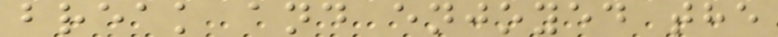break and enjoyed the
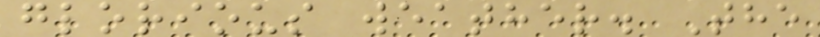glorious weather. The
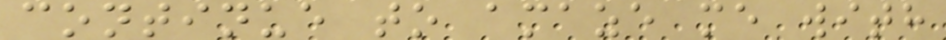continue to amaze me with
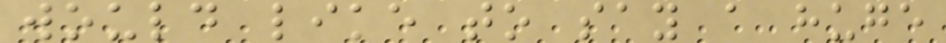would like to say a huge
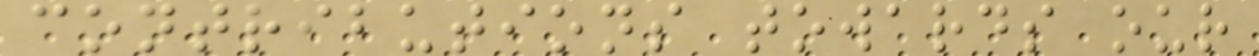contributions towards our
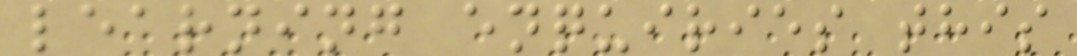learning enquiries this
